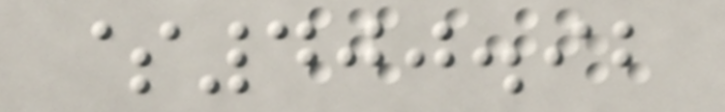$400.92
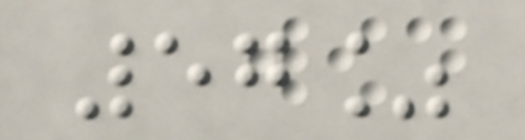57%
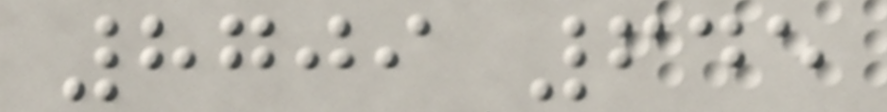8709 645
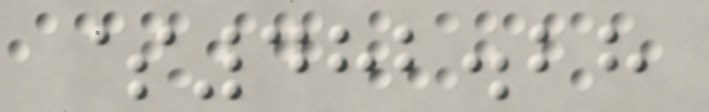$482.28
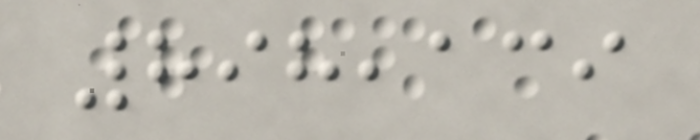898,139
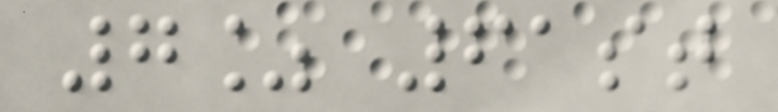7% 61st
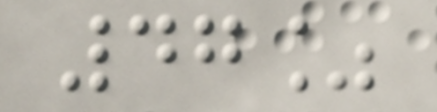47%
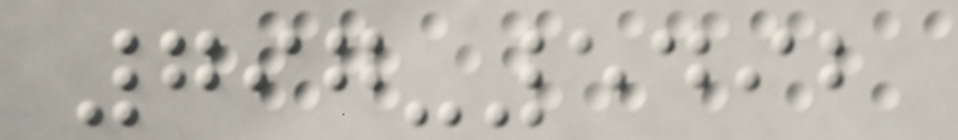797-5492
